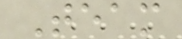Team
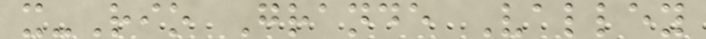x-Rio Grande Valley
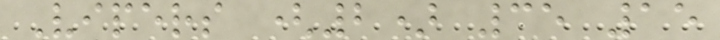Vipers (2) 35 15
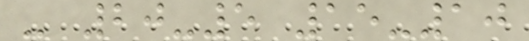- 20-5 15-10
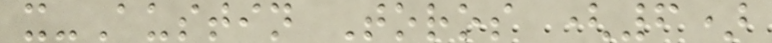x-Austin Toros (6)
